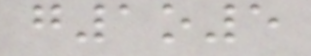g1o5
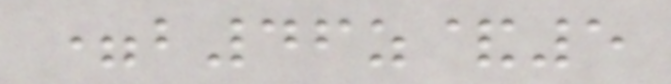=b46z&5
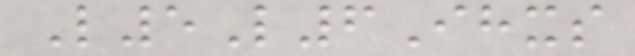L5L6Ihxs
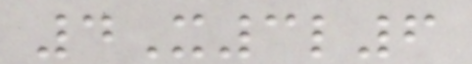4X3l6
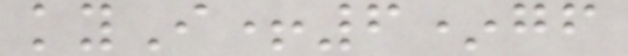kyI+6*gf
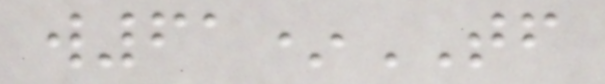w61*TF
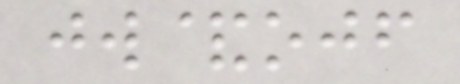jw&ojf
